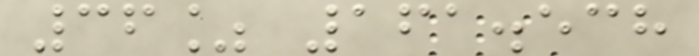36% 161.538
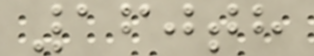160th
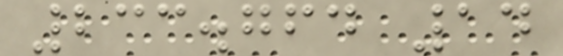233.764 14
